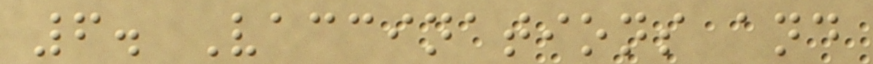6. Vaccinations and
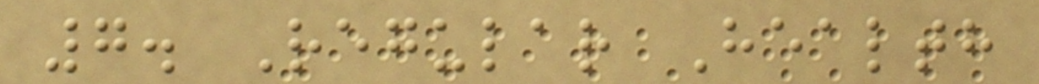7. Regular Health
